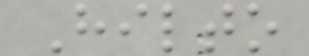Hilto
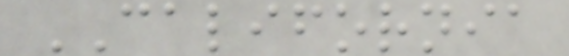CALIFORNIA
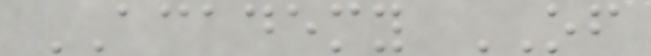ACADEMY OF
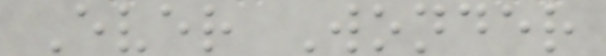Ever Wonder
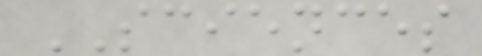SCIENCES
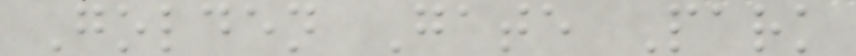Golden Gate Park
